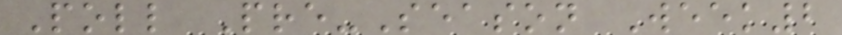Poll Pre-Season Week2
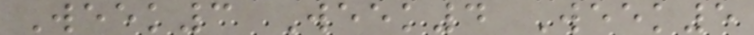Week3 Week4 Week5
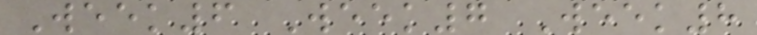Week6 Week7 Week8
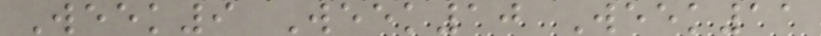Week9 Week10 Week11
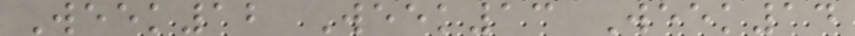Week12 Week13 Week14
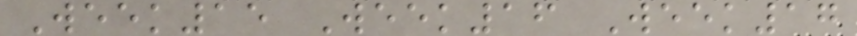Week15 Week16 Week17
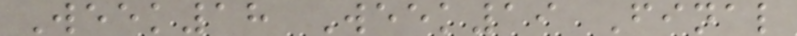Week18 Week19 Final
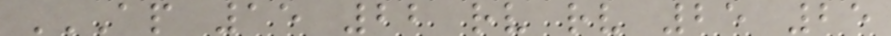AP 15 22 RV RV 25 25
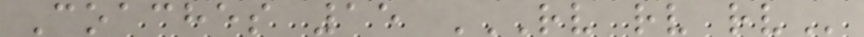Coaches 15 RV RV RV
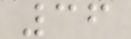36
